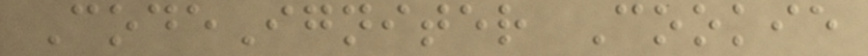CodeIgniter Cookie
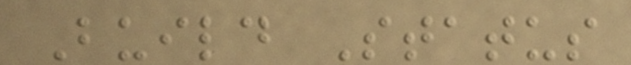Build Status
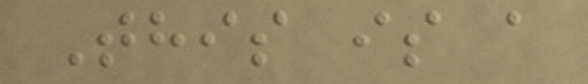This is a
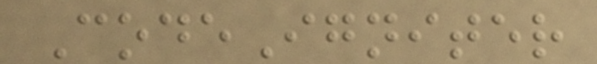CodeIgniter
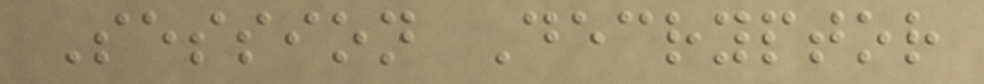Session Decryptor
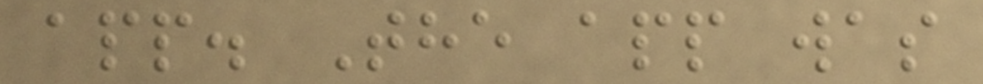app. The app was
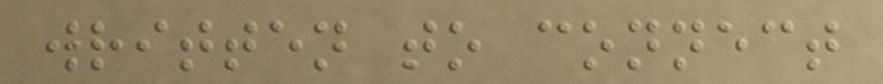written to connect
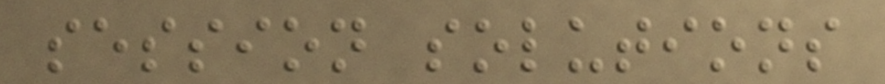session solutions
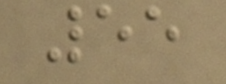55
